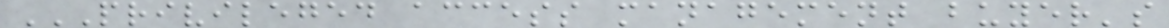PRIVILEGED ACCESS MANAGEMENT BUYER'S
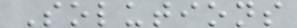Solutions
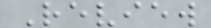Review
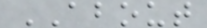ABOUT
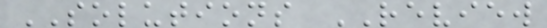SOLUTIONS REVIEW
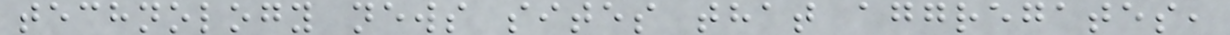technology news sites that aggregates,
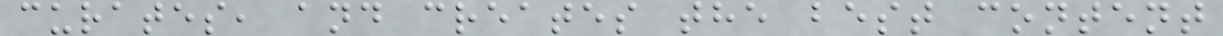curates, and creates the best content
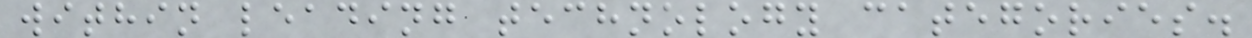within leading technology categories.
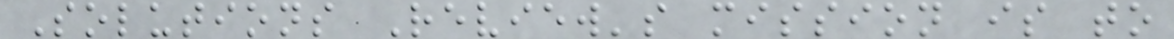Solutions Review's mission is to
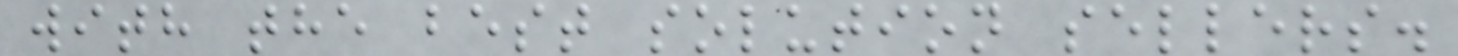with the best solution sellers.
